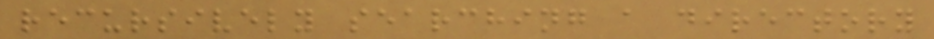recursively searching a directory
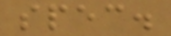spec.
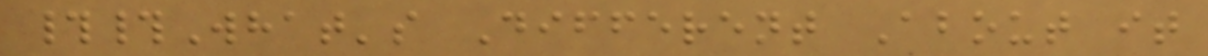##What's Different About it
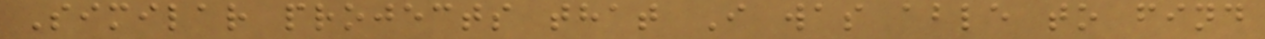Similar projects that I was able to find
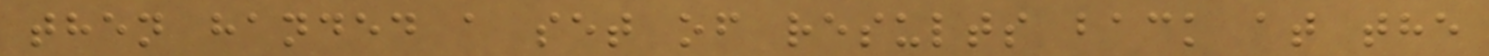then handed a set of results back at the
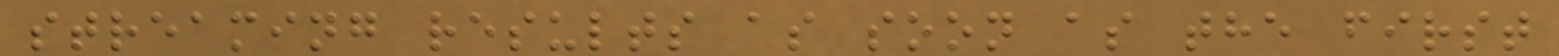streaming results as soon as the first
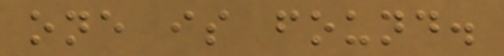one is found.
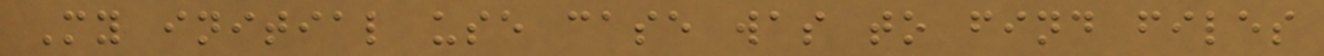My initial use case was to find files
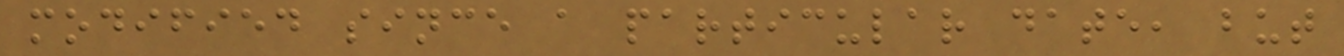modified since a particular date, but
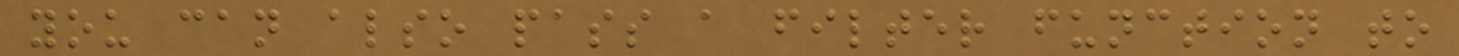you can also pass a filter function to
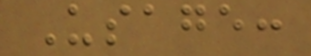Usage:
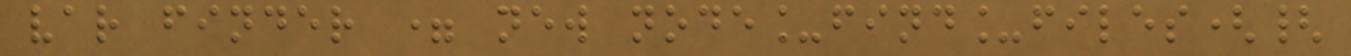var finder = new node_find_files({
